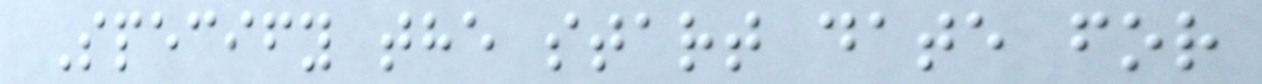Specify the start date for
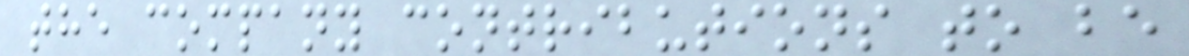the company contributions to be
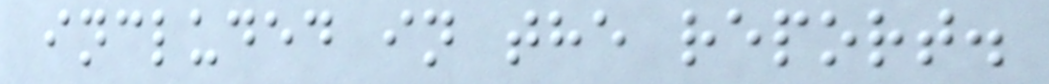included in the report.
